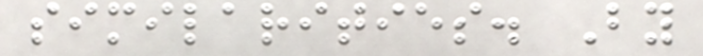similarities. By
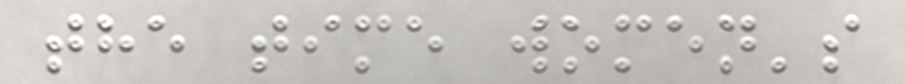the time women's
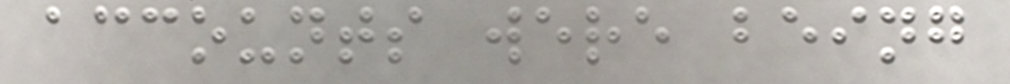accounts were being
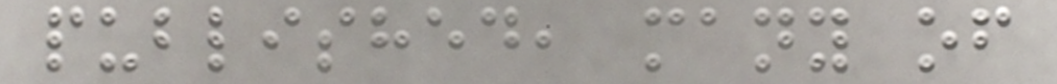published, many of
